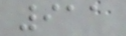911
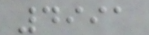4991
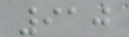910
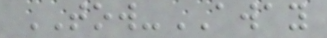TOW-AWAY
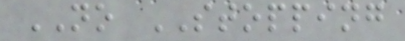NO STOPPING
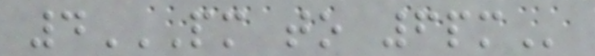4PM TO 6PM
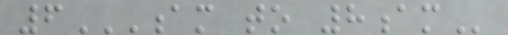6AM TO 8AM
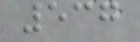537
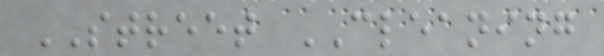STREET CLEANING
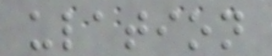ulation
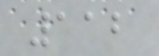112
